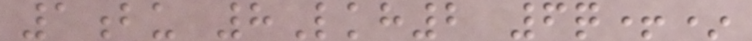1bu 8Lkh2 6q+*
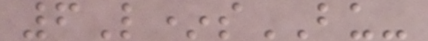6L*sBU-
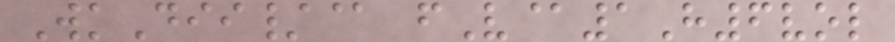WkDii/@ fV@1H6vol
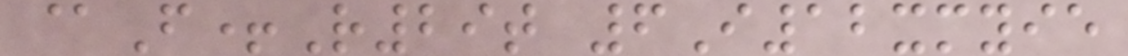@F+R29t 6I12xmyie
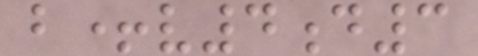b+v4d3
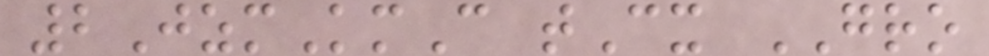2JzmKmC tCx GRO
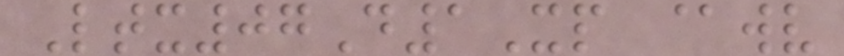Ltx07D1Xp @wv
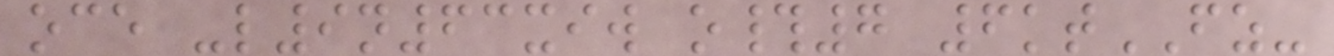oce -l9n63xiw o#7 6ktFZ-
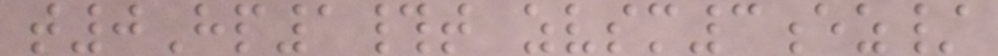t0Hp1#t zvsm3ez/
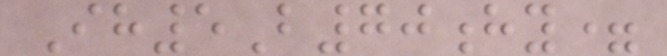Ih5B70hy=
